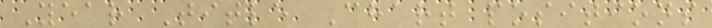Year Title Chart positions
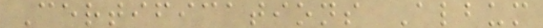Certifications Album
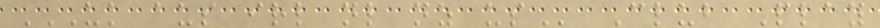UK AUS IRL NL NZ US Club Play
